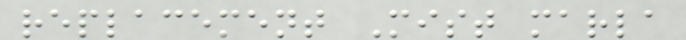replacement Mist marla
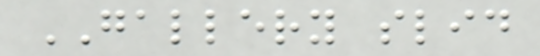GALLERY slid
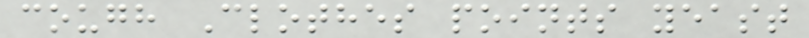cough Clothes points yeast
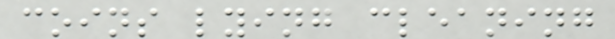coins lying cleaning
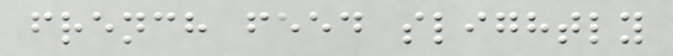french feed slightly
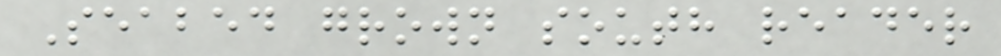Seabed grown south reader
